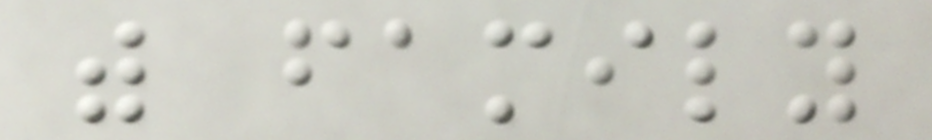with family
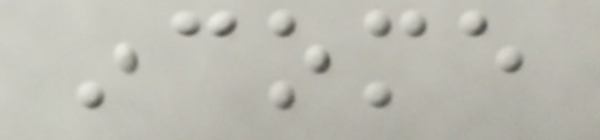income
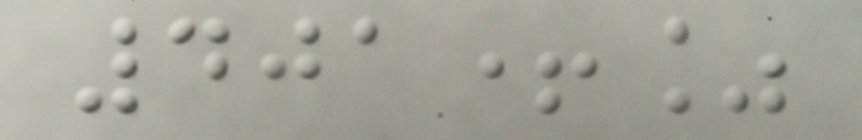401+%
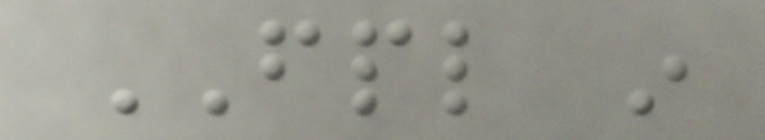FPL in
